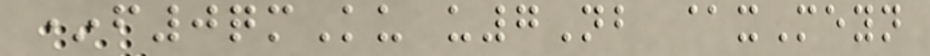*f0qmKu u7Nb @xMeyn
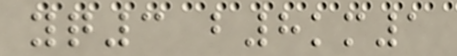yq3 b8km1
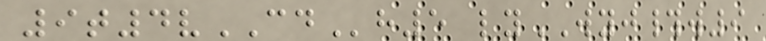9t4vCDh5 lyWYJ#w9
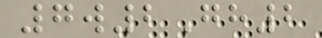7w2Gh2
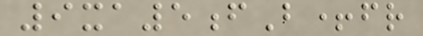9xa5fB+fr
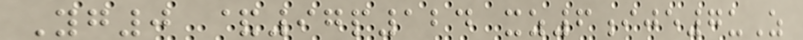Yg0 &97p124 xz6ije7uZ
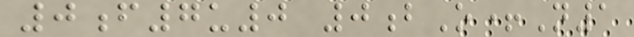0f7u0 0bO+N1
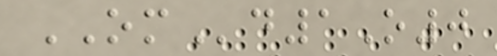OMd1O0
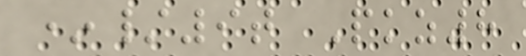*/9t Pkz8
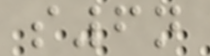s6n
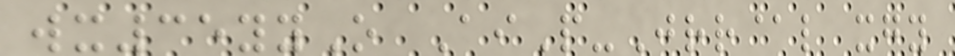wx35yyO AiP-Jrr@l xgy
